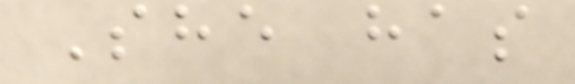She has
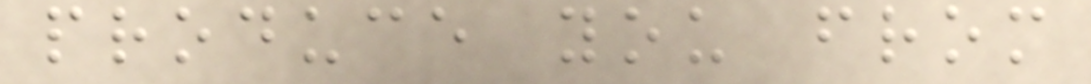produce you from
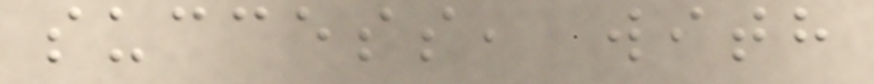success, with
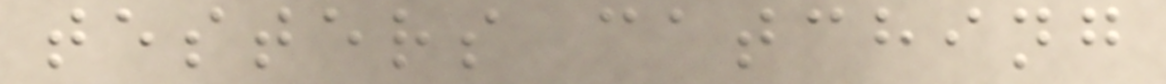testers catching
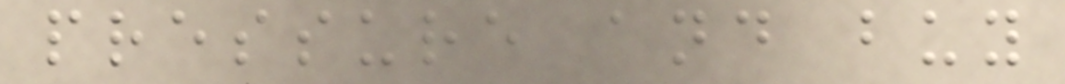pressure and buy
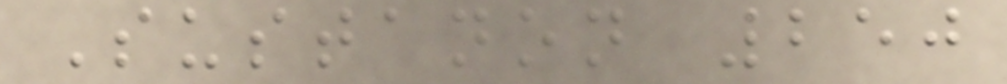Sustanon 250
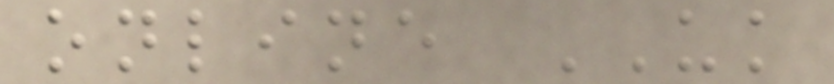online UK
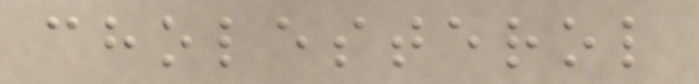cholesterol
